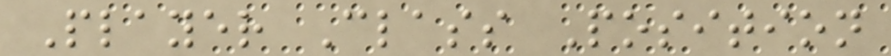Player Class Position
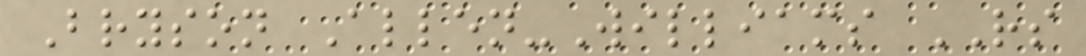Bryson Allen-Williams RS
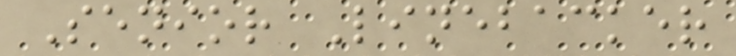Senior Linebacker
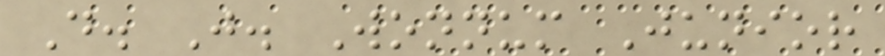D. J. Wonnum Junior
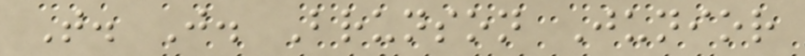T. J. Brunson Junior
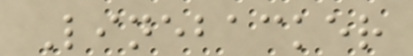Linebacker
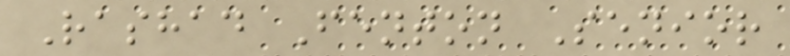Rashad Fenton Senior
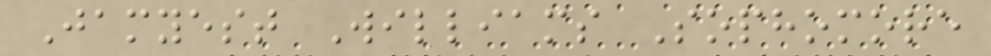Jamyest Williams Sophomore
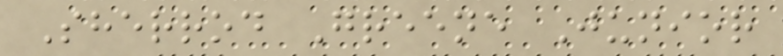Sherrod Greene Junior
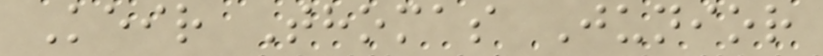Keir Thomas Junior
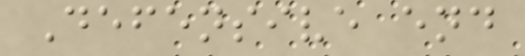Defensive end
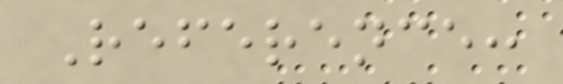Reference:
